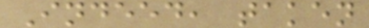Indeed, taken
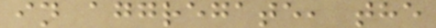in aggregate, the
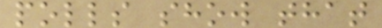polls show that
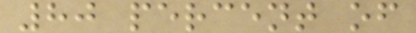80 percent of
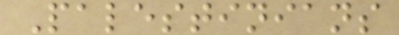Palestinians
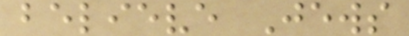believe Jews
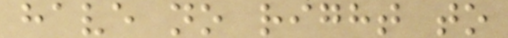have no right to
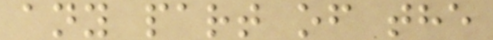any part of the
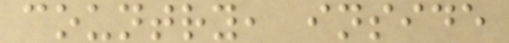country, inside
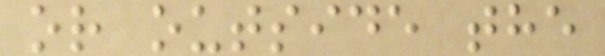or outside the
